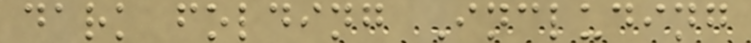dark folding Including
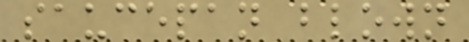saucepan blown
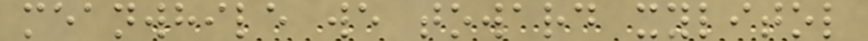meanwhile we toward xylitol
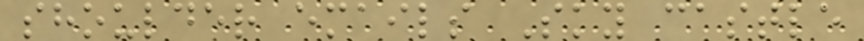shoulder emails Sky castle
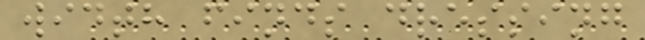width finds dressing
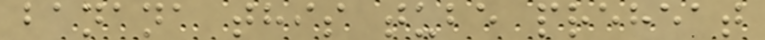banana this tube preheat
